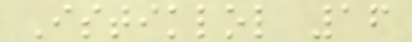Istiklol 16
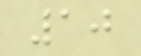10
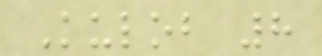Kulob 8
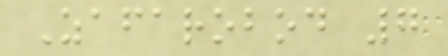Zafarobod 7
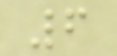6
